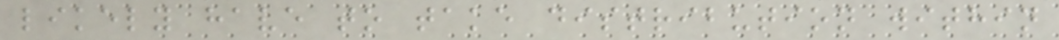likely have to take distribution within
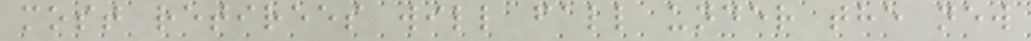most retirees will fall under the new
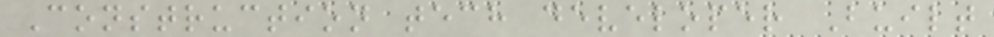Construction tech developer Built
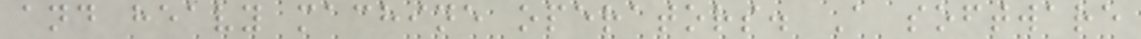and heavy machine operators. A software
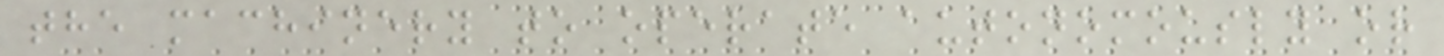the machinery to operate autonomously or
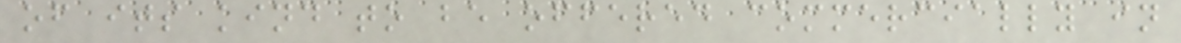of its kind to be offered commercially in
